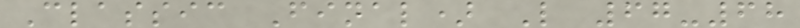Classic Final) L 67-68
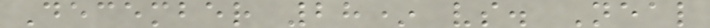December 28* vs. Neal
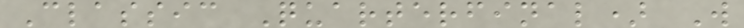Classic Quarterfinal) W
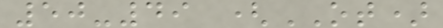50-49 (OT)
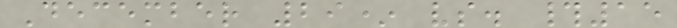December 29* vs. #15
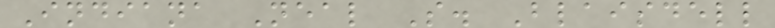Indiana Neal S. Blaisdell
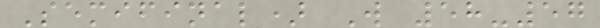Semifinal) W 58-57
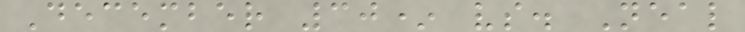December 30* vs. Neal
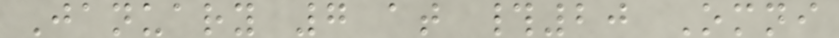January 7 at #20 Omni
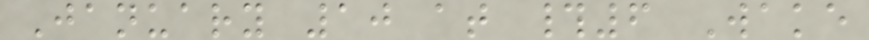January 10 at #6 Wake
